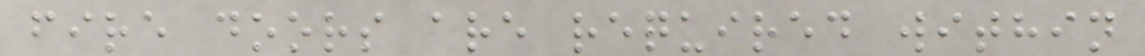fire doors are required within
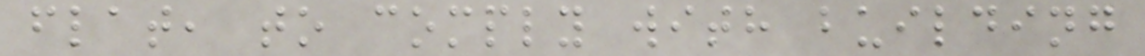flat, to comply with building
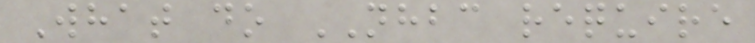What do NHBC require
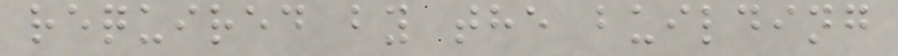required by the building
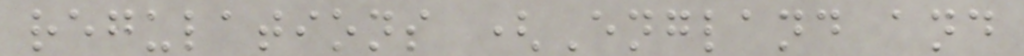regulations (England and
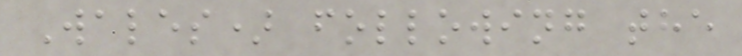Wales) following the
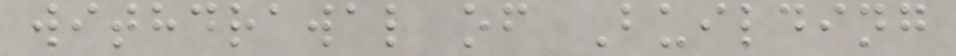withdrawal of Building
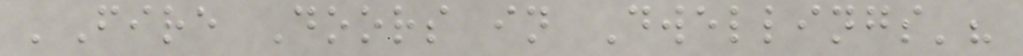'Fire Doors in Dwellings'?
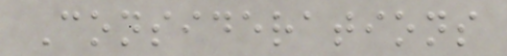Considerations
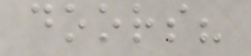doors?
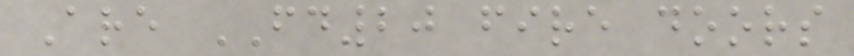Are FD20 fire doors
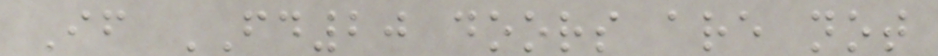If FD20 doors are not
